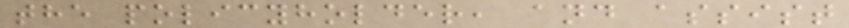the policyholder, and assist
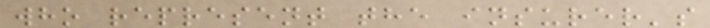who represent the insurer's
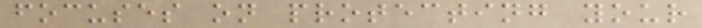focuses on protecting your
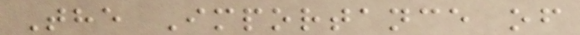The Importance of
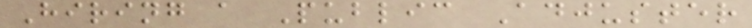Hiring a Public Adjuster
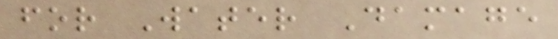for Water Damage
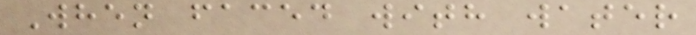When faced with water
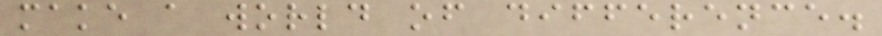make a world of difference.
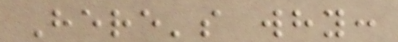Here's why:
